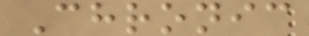Chronic
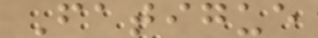Fatigue
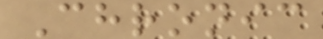Chronic
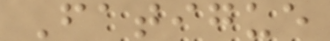Fatigue
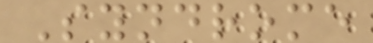Syndrome
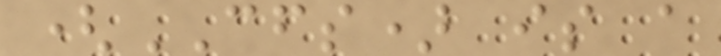(CFS) is a
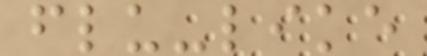flu-like
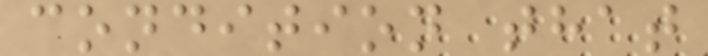condition that
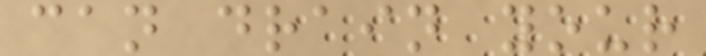can drain your
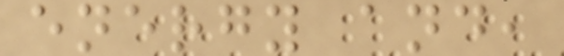energy and,
